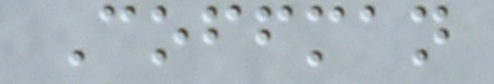Coffman
